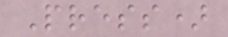Press)
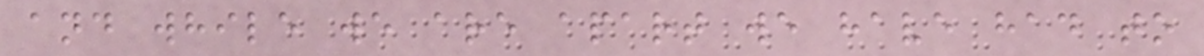and while we are apart we have had to
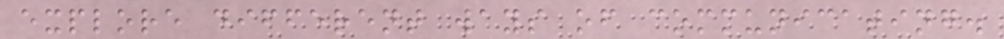explore different ways of communicating.
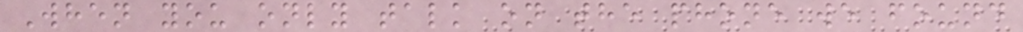When you only talk on the phone we found
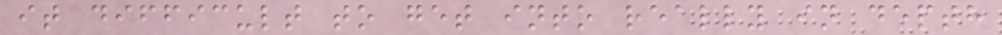it difficult to get into really in depth
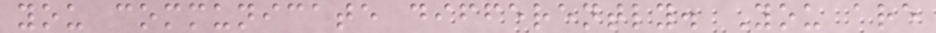you communicate differently. You are
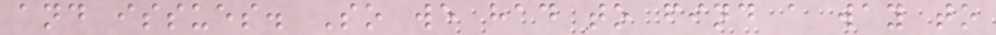and issues. So we had to find a way to
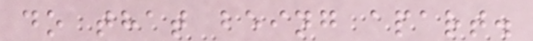do that being apart.
